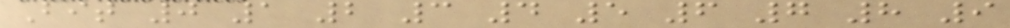Bit 0 1 2 3 4 5 6 7 8 9
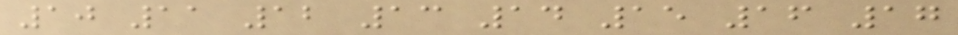10 11 12 13 14 15 16 17
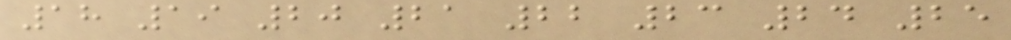18 19 20 21 22 23 24 25
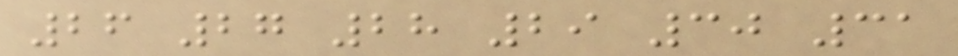26 27 28 29 30 31
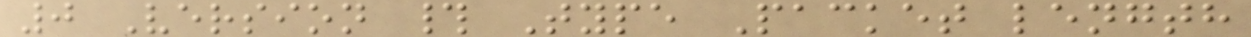0 Version # Type Packet length
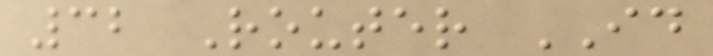32 Router ID
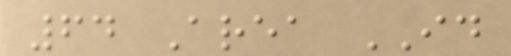64 Area ID
